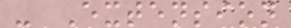- Extension
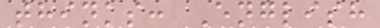thinks: English
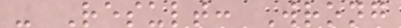- Result: Wrong
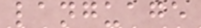language
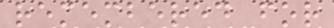remembered for
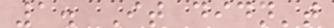1. It didn't
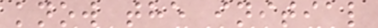know the initial
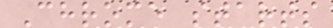Chrome starts
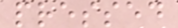pressed
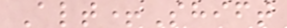Alt+Shift
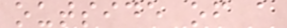outside of a
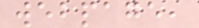webpage,
